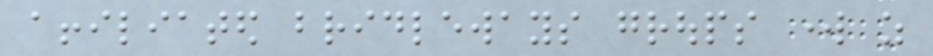affiliated bridleways groups work as
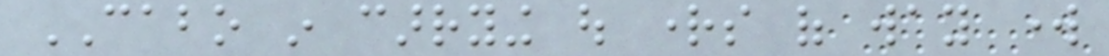CABO in carrying out rights of way work
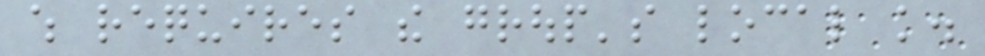which requires the group's local knowledge.
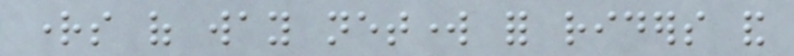rights of way network for riders and
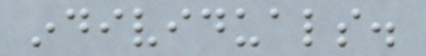individuals.
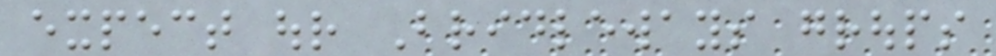expect our Bridleways groups
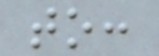to:
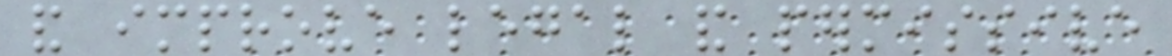and improve legal and permissive
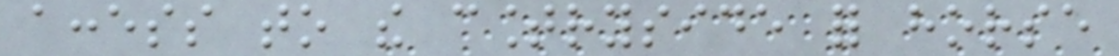access to the countryside for horse
